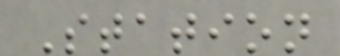Station
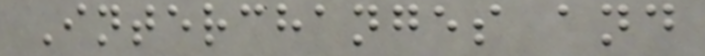Interchanges and
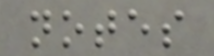notes
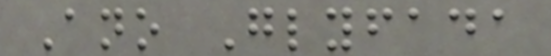Ano Glyfada
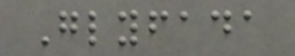Glyfada
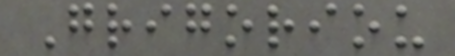Grigoriou
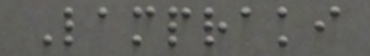Lampraki
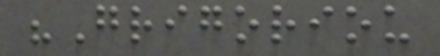"Grigoriou
